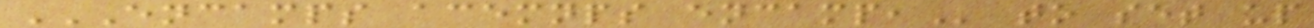ENCAMPS ACEMNPS ENCAMP, to set up
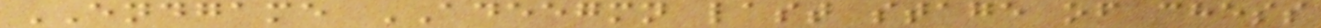ENDGAME ADEEGMN last stage of chess
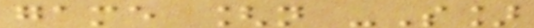game [n -S]
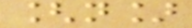[n]
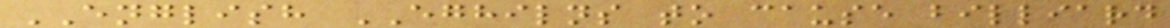ENGLISH EGHILNS to cause billiard
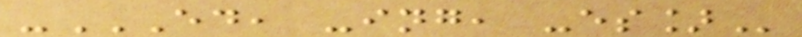-ED, -ING, -ES]
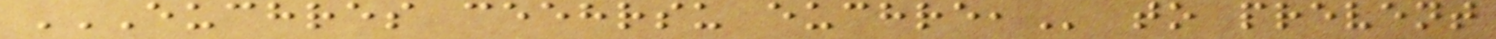EUCHRES CEEHRSU EUCHRE, to prevent
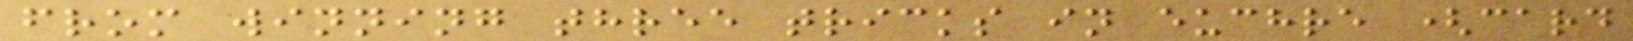from winning three tricks in euchre (card
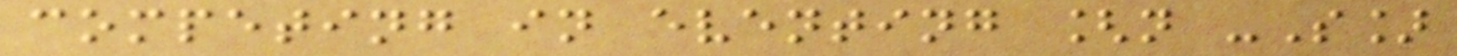competing in eventing [n -S]
